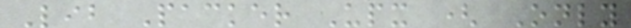Lib Packer Upx ( Only
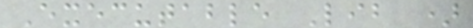Executable Lib )
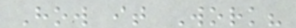How it Work?
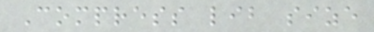Compress lib size
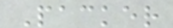Packer
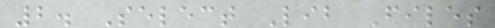2. Select Lib Files
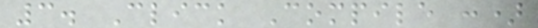3. Click Compile :)
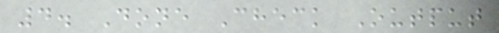4. Done Check Output
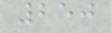250
